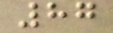87
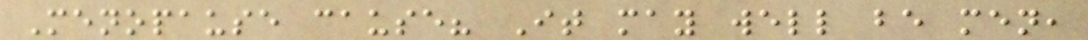Menopause cause? It may well be men,
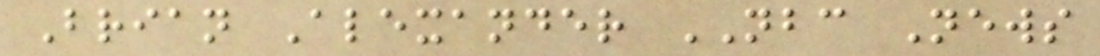Brian Alexander NBC News
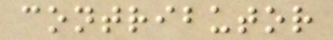contributor
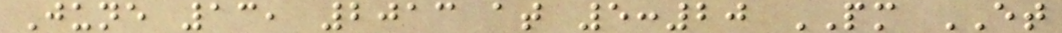June 13, 2013 at 5:20 PM ET
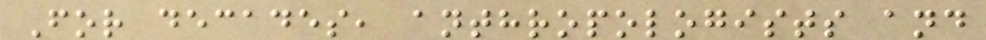For decades, anthropologists and
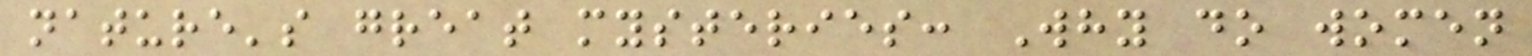nature's great mysteries: Why do women
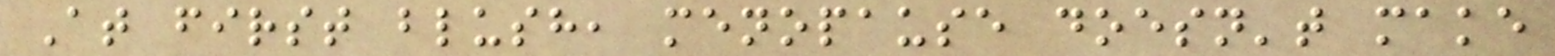At first blush, menopause doesn't make
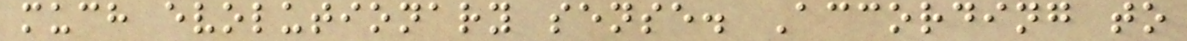much evolutionary sense. According to
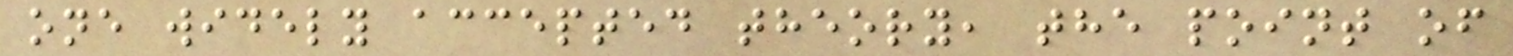one widely accepted theory, the point of
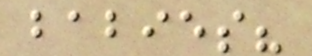babies?
